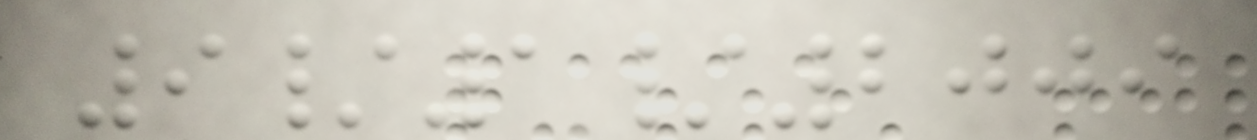9/1/2009
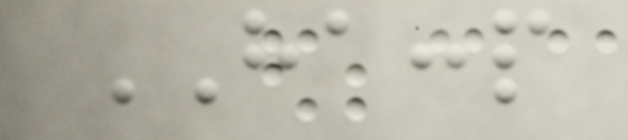HACCP
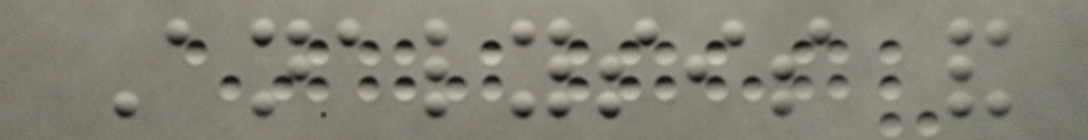Analysis and
